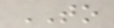TO
